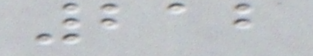212
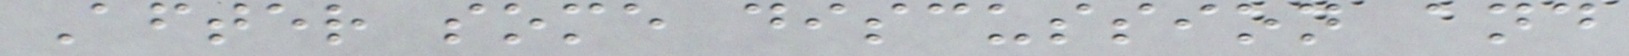After some discussion and
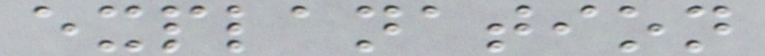explanation
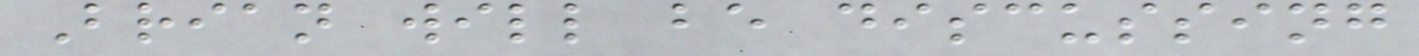Brian will be discussing
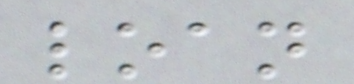loan
